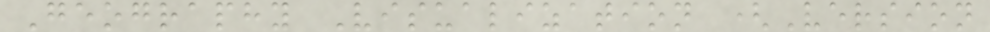Geography Visualization (Version
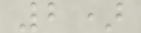2)
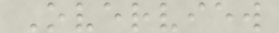Overview
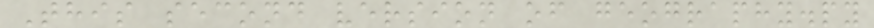This second version of geography.py
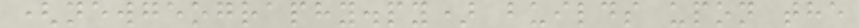(newgeography.py) builds upon the
